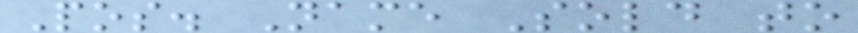Pos. Name Sold to
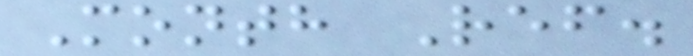Month Ref.
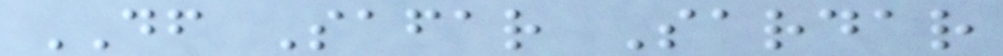DF Safar Sardar
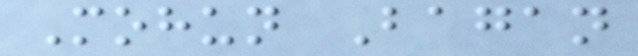Mohun Bagan
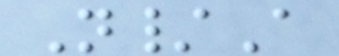N/A
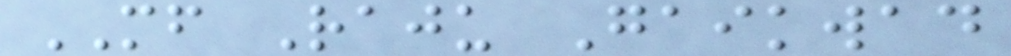MF Raju Gaikwad
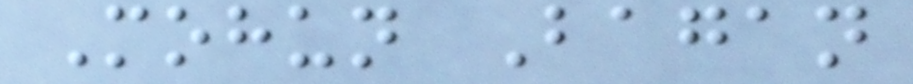Mohun Bagan
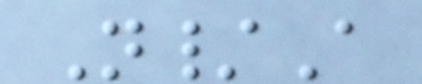N/A
